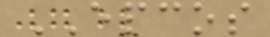EPCOS
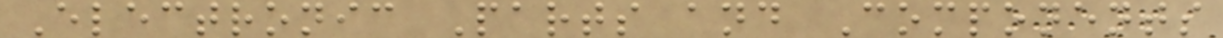Electronic Parts and Components
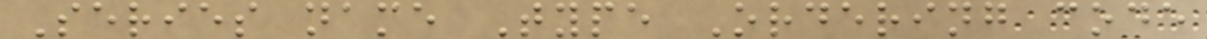Series name Type Ordering code
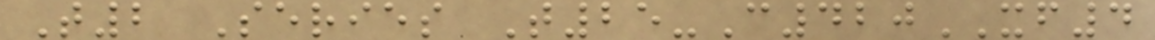T2 Series T25-C420XF4
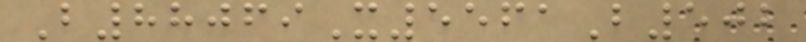B88069X5561B502
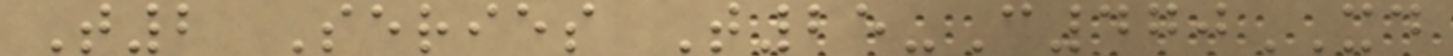T2 Series T25-C470XD
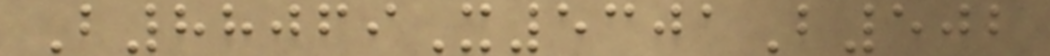B88069X5301B502
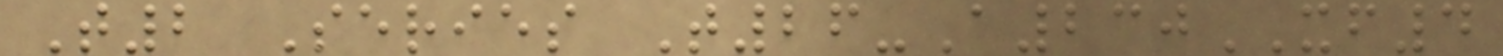T2 Series T26-A230XF4
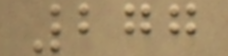277
